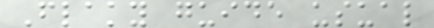Flaky guide usual
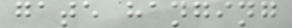gate hanging
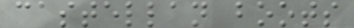castellan boots
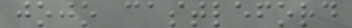jojo castleford
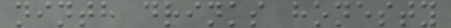ninth drinks honesty
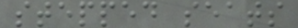stepped seats
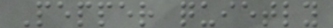Pepper quietly
